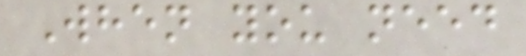When you need
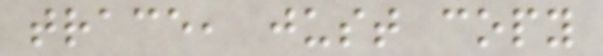trace, just copy
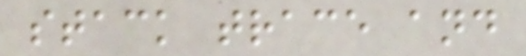stack trace and
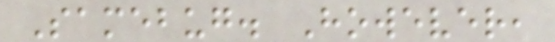Samebug. However,
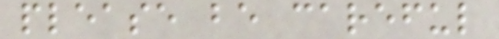please be careful
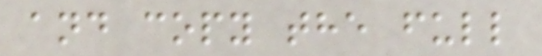and copy the full
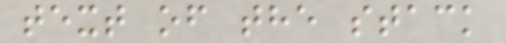text of the stack
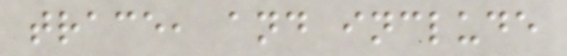trace, and include
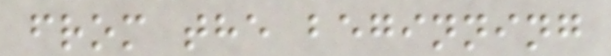from the beginning
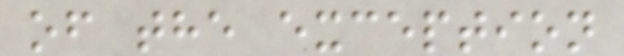of the exception
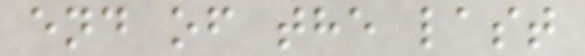end of the last
